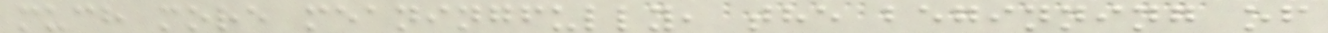much more meaningfully, the beginning of
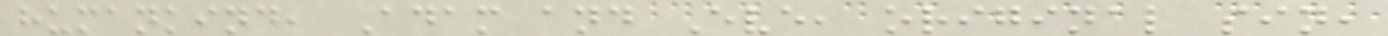humankind, Adam and Eve, original sin,
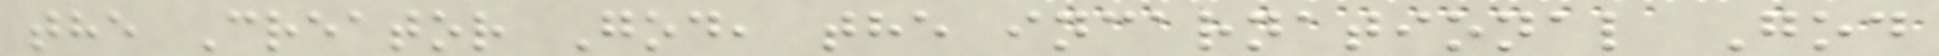the Creator God, the incarnational God
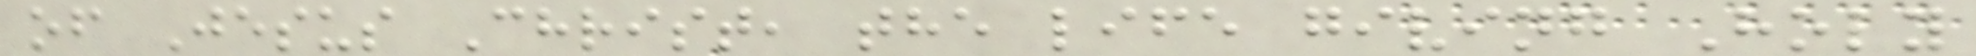of Jesus Christ, the life giving Holy
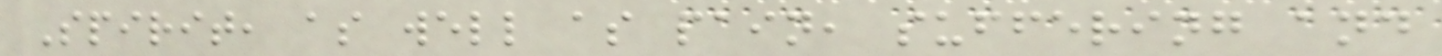Spirit, as well as pain, suffering and
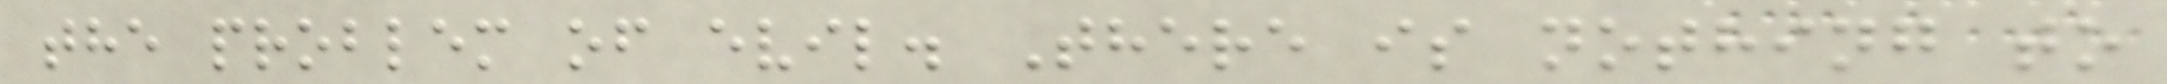the problem of evil. There is nothing to
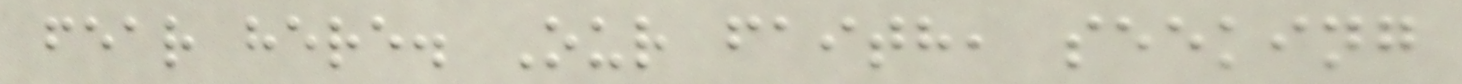fear here. Our faith, seeking
